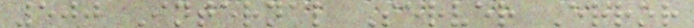500 Internal Server Error
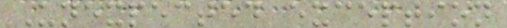Unexpected exception
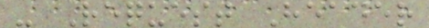- Request Header
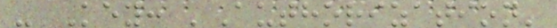- Key: 'Authorization'
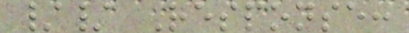// Response:
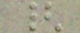{
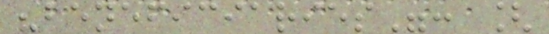"beneficiaries": [
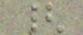{
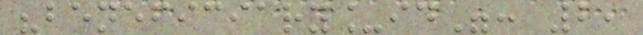"beneficiary_id": 2,
